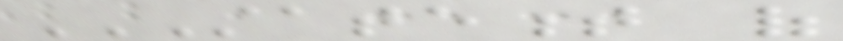STATEMENT OF
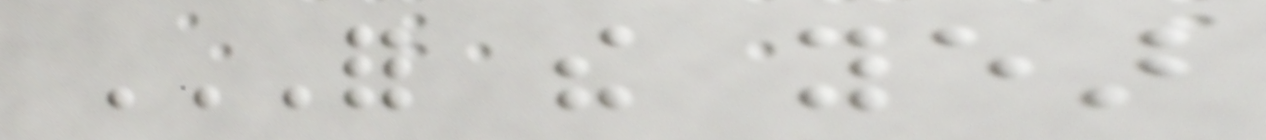FOR THE YEAR
